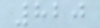820
